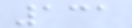131
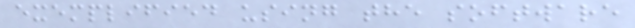exemplified using the software
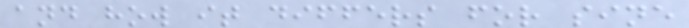and how it differs for sine
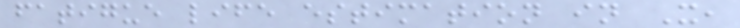fatigue life estimation in X,
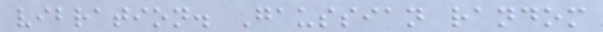vibration. Gaussian random
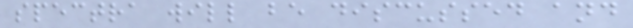spectra will be discussed and
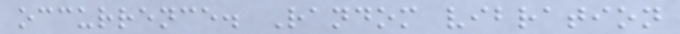occurrence. Random vibration
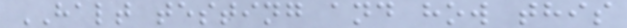HALT testing and how this
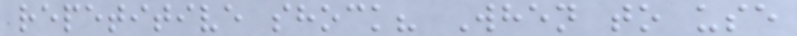repetitive shock? When to use
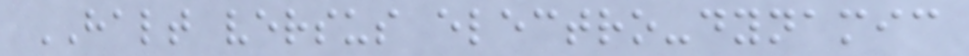HALT versus electro-dynamic
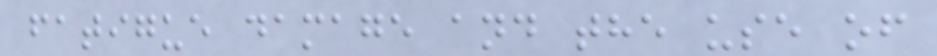fatigue damage and the use of
